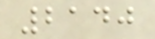2140
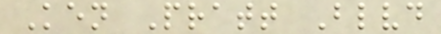Ken Pratt Blvd
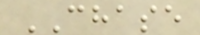CHASE
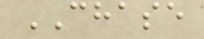CHASE
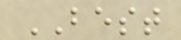BEST
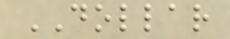DOLLAR
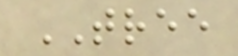TREE
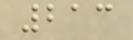213
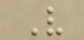V
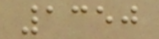1350
